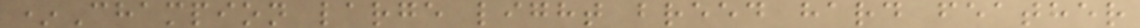*Champion large light breed hard feather
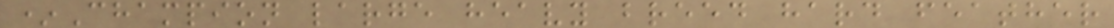*Champion large heavy breed hard feather
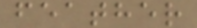feather
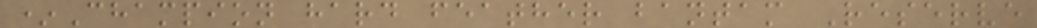*Champion hard feather bantam Reserve
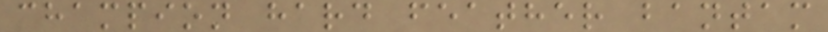champion hard feather bantam
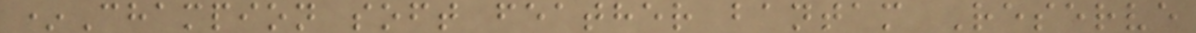*Champion soft feather bantam Reserve
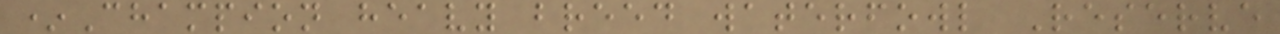*Champion heavy breed waterfowl Reserve
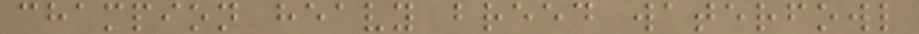champion heavy breed waterfowl
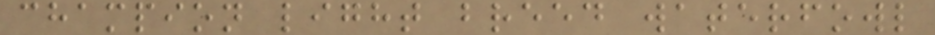champion light breed waterfowl
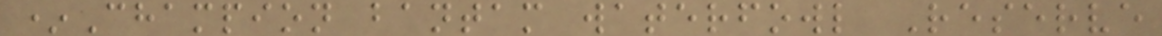*Champion bantam waterfowl Reserve
